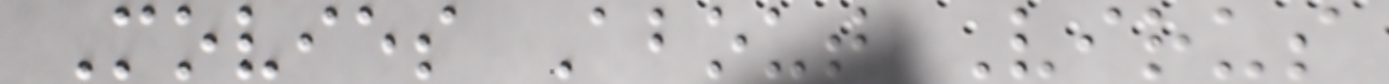Movies About Virus
